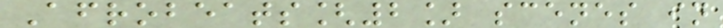Afrobeats[2] scenes in
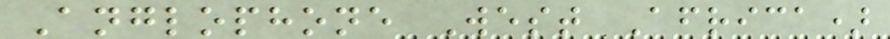Anglophone West Africa)
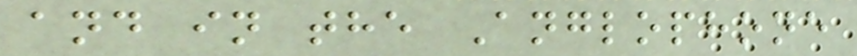and in the Anglophone
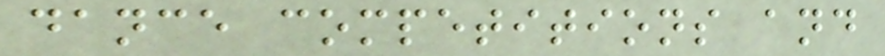dance competitions and
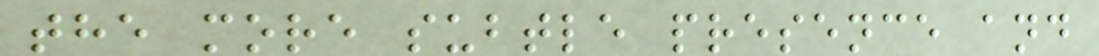the more subtle presence and
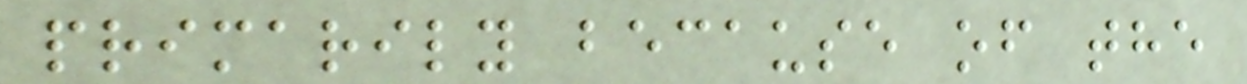primarily because of the
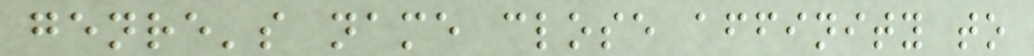genre's name close affinity to
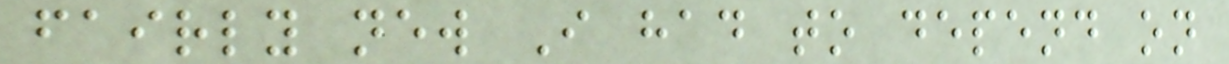fairly new I had to depend on
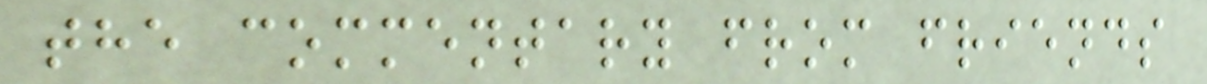the commentary from friends
